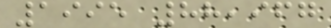1995 88,967
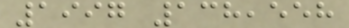1997 138,558
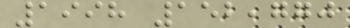1998 152,770
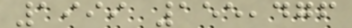1999 155,476
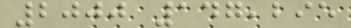2000 147,295
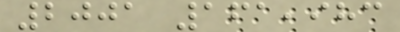2001 161,983
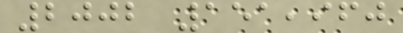2002 151,960
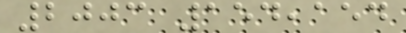2003 154,154
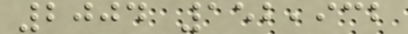2004 152,932
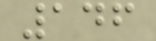146
